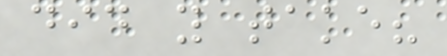did you take?
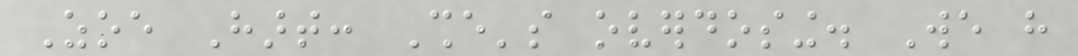Zoe Hart: She's overdosing. We have
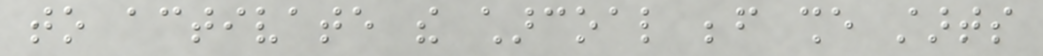to activate the charcoal before she starts
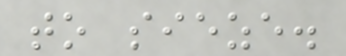to sieze.
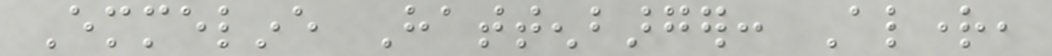Emmeline Hattenbarger: Alright,
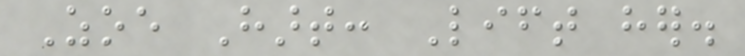Zoe Hart: Lift her.
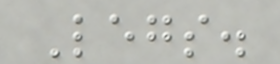Legs.
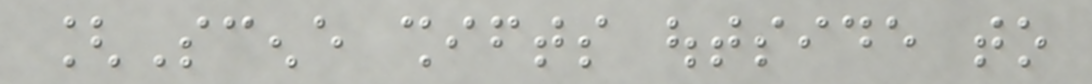[Scene shifts outside to
